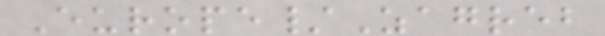Europe/Zagreb
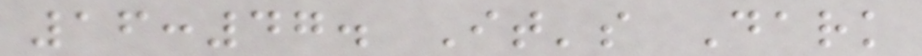16:47. It's Dark
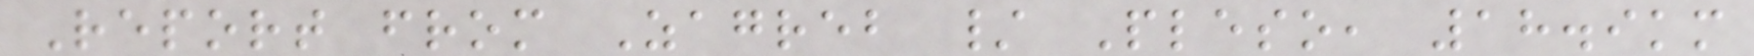Report from Zagreb / Pleso, 18.9km
